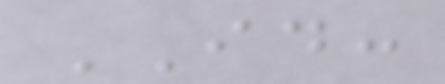ID:
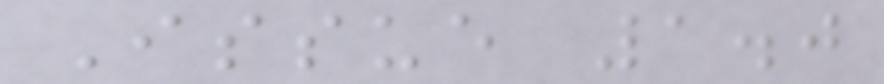Issue 1.0
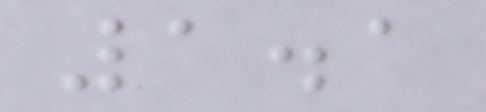1.1
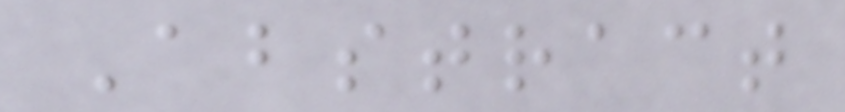Abstract
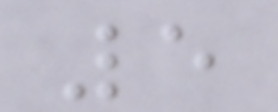5
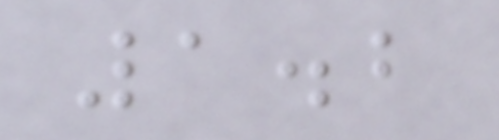1.2
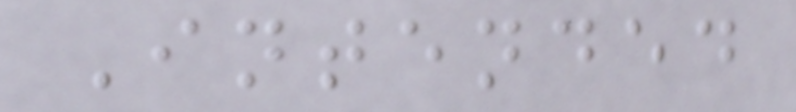Intended
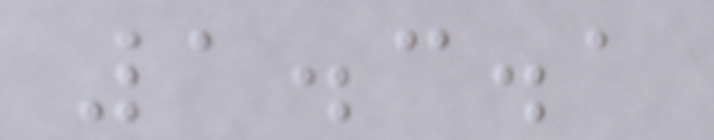1.3.1
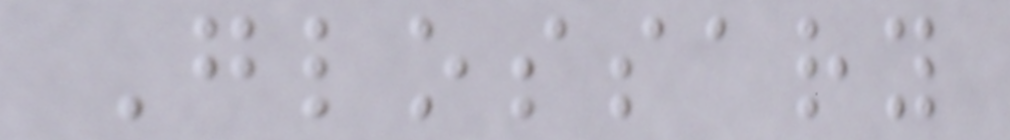Glossary
